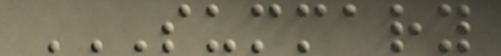SUMMARY
